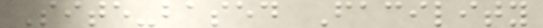Site-based Facility
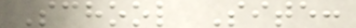School Site:
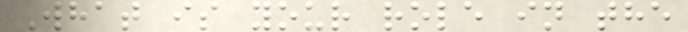What is your role in the
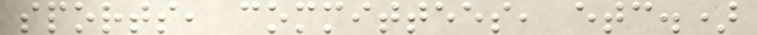sports, committees, etc.)
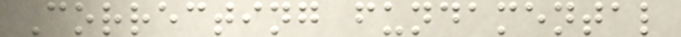Correcting fundamental
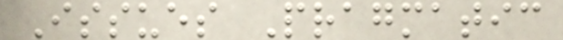Issues Pragmatic
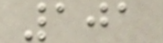101
